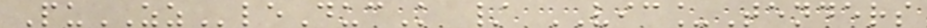PuZZleDucK / VIC_Tenders
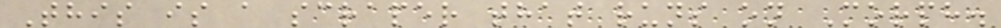This is a scraper that runs on Morph.
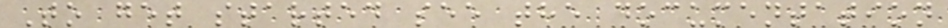To get started see the documentation
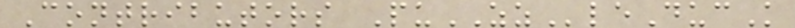Contributors PuZZleDucK
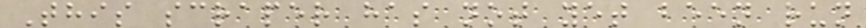This scraper has not yet been run
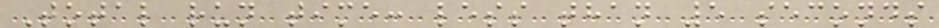Total run time: less than 5 seconds
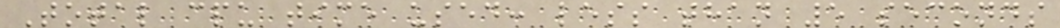Total cpu time used: less than 5 seconds
